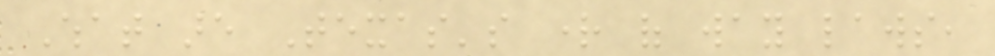What are Texas's right of way laws,
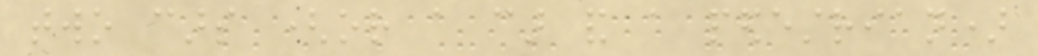two cars (or a car and a pedestrian)
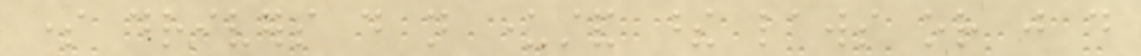some drivers do not understand these laws or just do
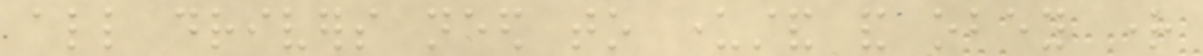all drivers need to understand and obey right
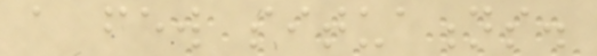a few situations.
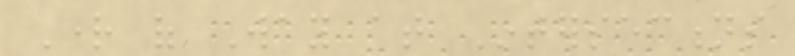Right of Way at Intersections
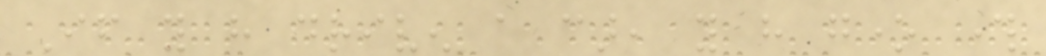If you have driven a car, you have gone through
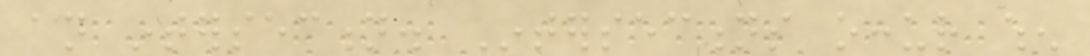an intersection. Intersections occur when
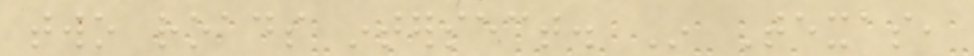two roads intersect. In Texas,
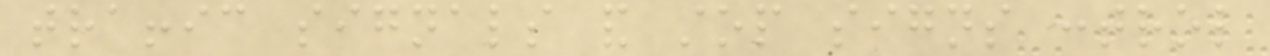traffic signals and stop signs control
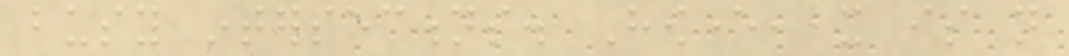busy intersections. However, it is not
